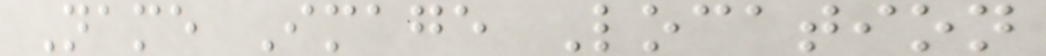Name Image Location
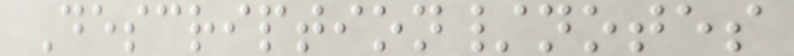Description/notes
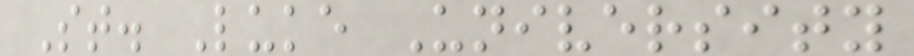St. Luke University
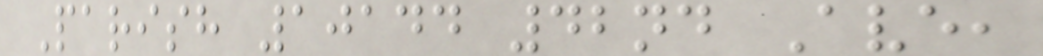Parish 10144 42nd Ave,
